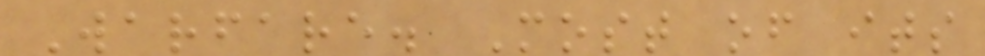Warfare. Most of its
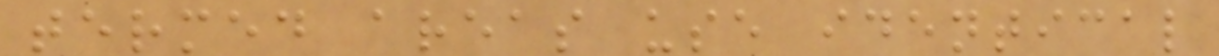termed areas use identical
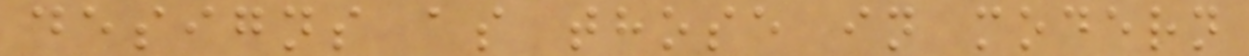designs as those in modern
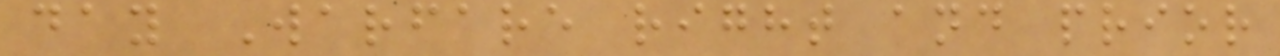day Warfare right and prior
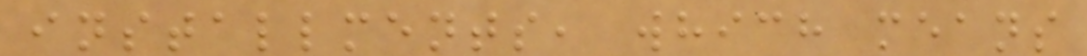installments, which means
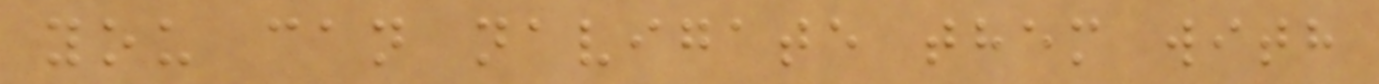you can navigate them with
